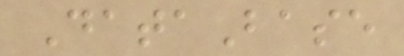DataBase
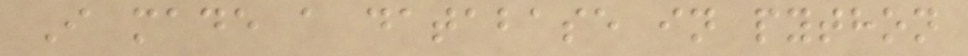I made a database in python
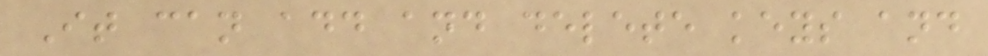It can add and delete keys and
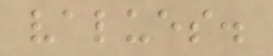values.
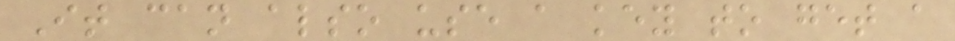It can also use a key to get a
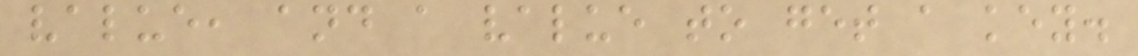value, and a value to get a key.
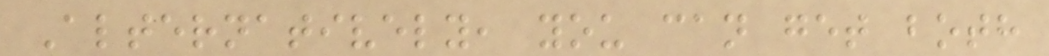Alternatively, you can get both
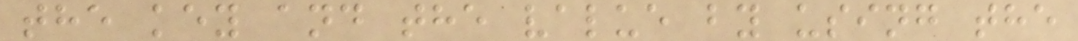the key and the value by using the
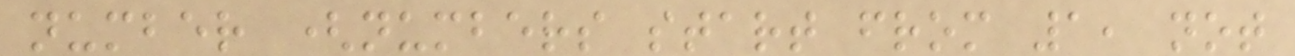number (numbers start from 1, not
